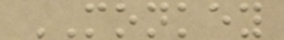MONKEY
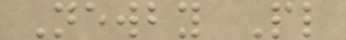Newby Pl
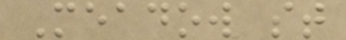Meadow st
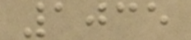1035
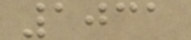1031
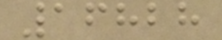16828
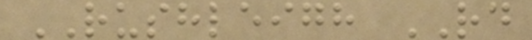RUSHLEIGH RD
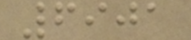6901
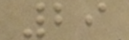29
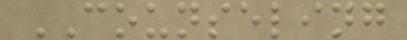COUNSELING
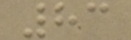83
